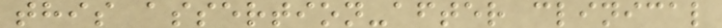this assertion-after clinical
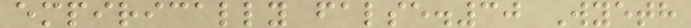empirically false.30 Wyeth
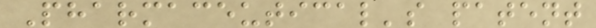Pharmaceutical's patent
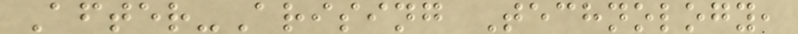After-Arising Technology,
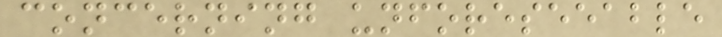concerning unforeseeable
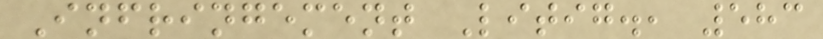Infringement Litig., 583
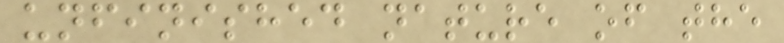unfinished nature of the
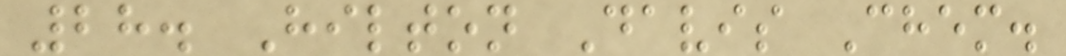28. Hilton Davis Chem.
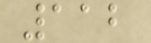112
